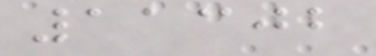11302
